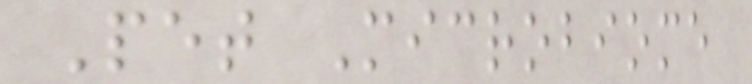Pet Microbiome
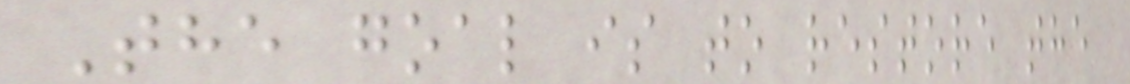The goal is to restore the
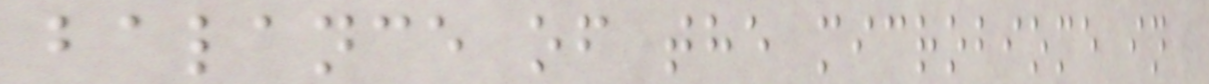balance of the microbiome in
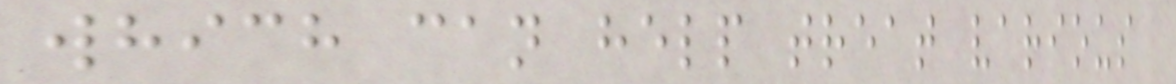which can help treat various
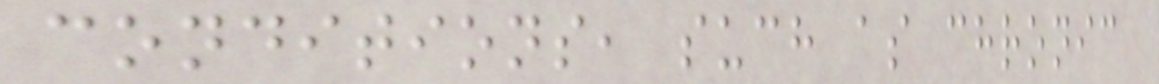conditions, such as chronic
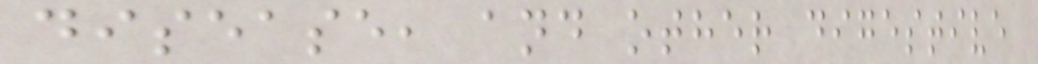disease, and other digestive
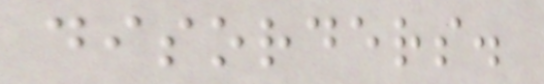disorders.
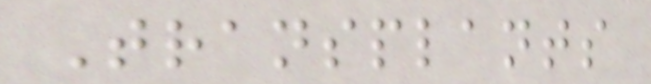Transplants
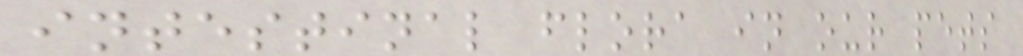intestinal flora in our pets
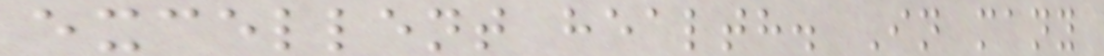excellent health. In many
